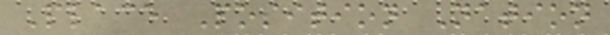Place Position Nation
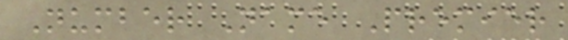Number Name Premier
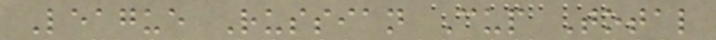League Russian Cup Total
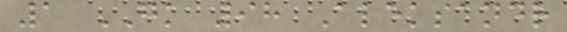1 GK 98 Aleksandr
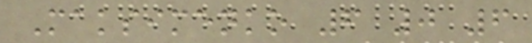Maksimenko 6 0 6
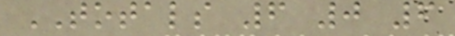TOTALS 6 0 6
